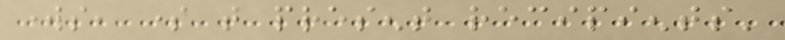works, some that present recipients'
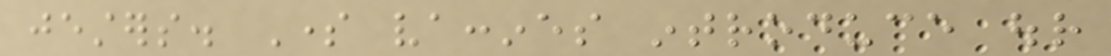jesters. Some vaccines introduce our
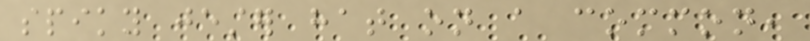spiky jester hat on a common,
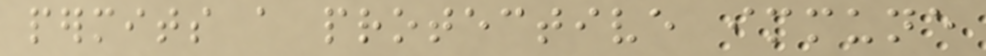permits a protective immune
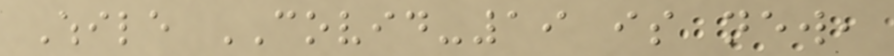While COVID-19 is new,
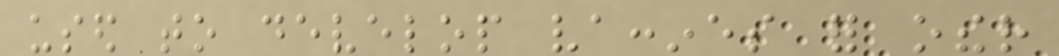used to develop vaccines for other
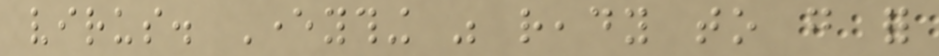virus. Everything was ready to go for
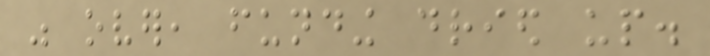was over, funding dried up.
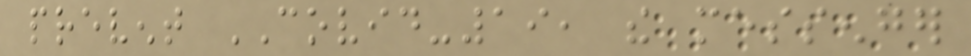prevent COVID-19, the messenger
